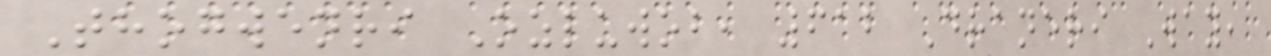Thogwenri Ozluwob, 612 Draneri Way,
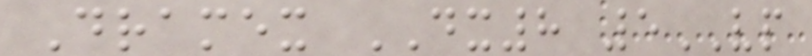Dramex DX8 5VP
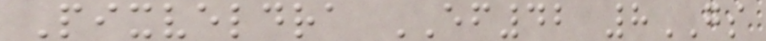Pixveldra EF42 8GS
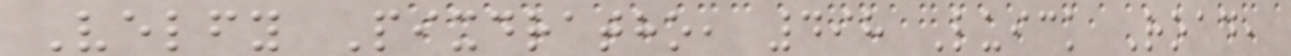Velfy Pixdratho, 498 Luick Road,
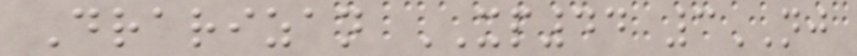Drarizan XP44 3NJ
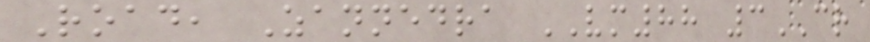Road, Zannedra VM88 3CR
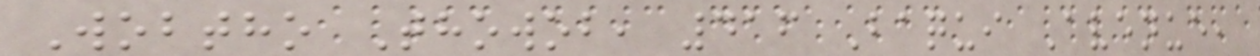Wobtho Thowob, 416 Baqui Avenue,
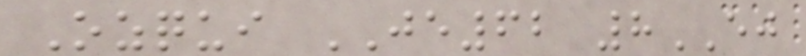Ozqui JE62 8EJ
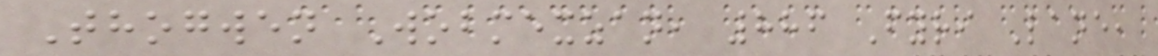Thogwen Wobmexzan, 886 Fyri Lane,
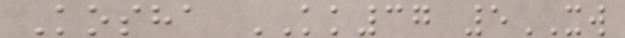Kosha KK37 5XW
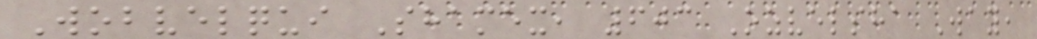Wobvelqui Shamex, 603 Ozvelsha Way,
